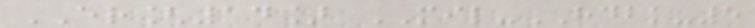ER[14] MIL-HDBK-5
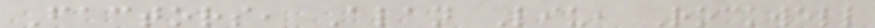Factors, Alan Liu, Rockwell
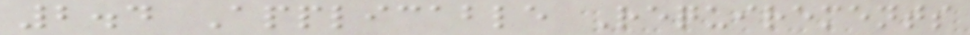2.4 Applicable Requirements
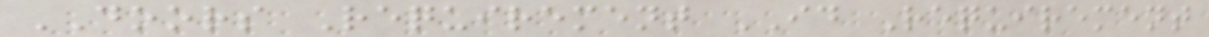DOORS Requirement ID Requirement
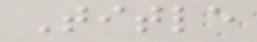Title
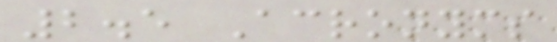2.5 Acronyms
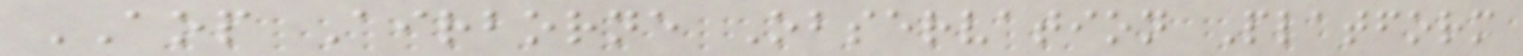AOP Airborne Observation Platform
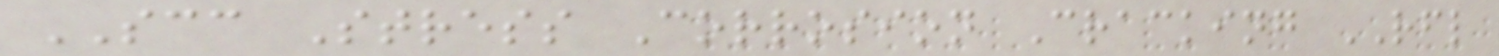SCC Stress Corrosion Cracking RFL
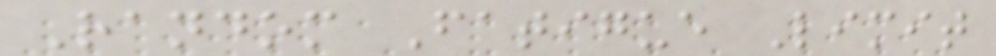Random Fatigue Limit
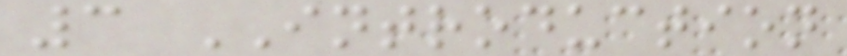3 INTRODUCTION
